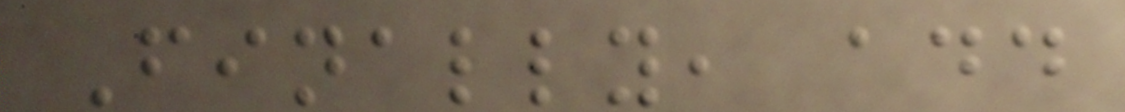Finally, add
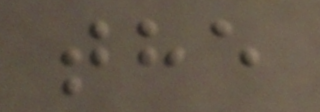the
